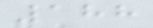188
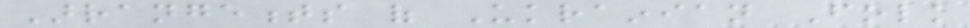Arrangements of Ukrainian Folk
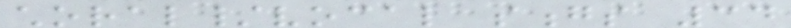choral/vocal songs 34
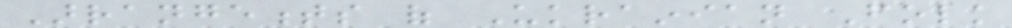Arrangements of Ukrainian Folk
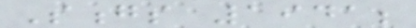Songs 1941;
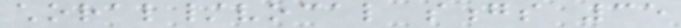choral/vocal songs 35
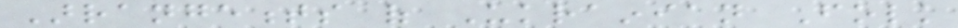Arrangements of Ukrainian Folk
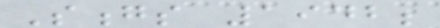Songs 1942;
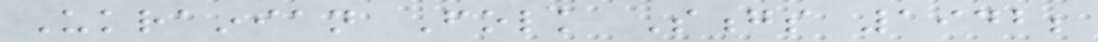Ukrainian Folk Songs 1942;
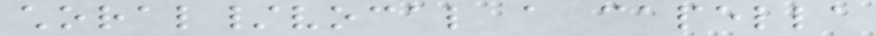choral/vocal a capella
